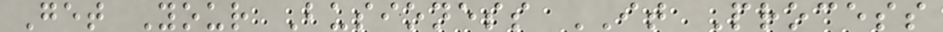Get Your Busioness IT Process
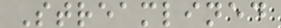Streamlined
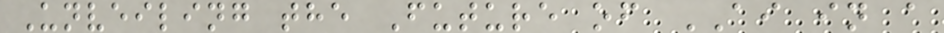Unveiling the Future of AI in a
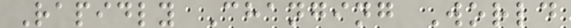Rapidly Changing World
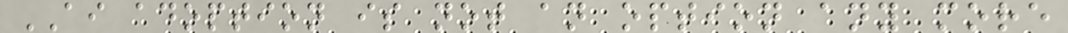AI adoption is not an option any more
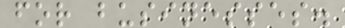for businesses.
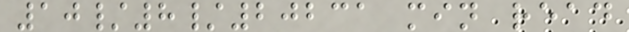10/8/20231 min read
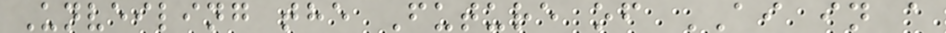Unveiling the Future of AI in a
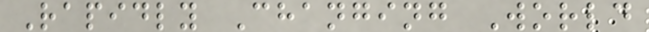Rapidly Changing World
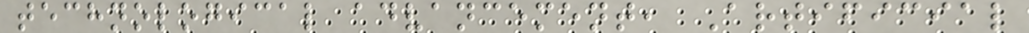technological advancement, Artificial
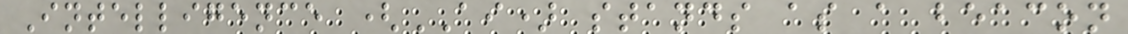Intelligence (AI) stands as a beacon
